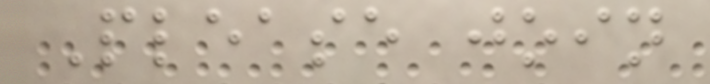Please join
